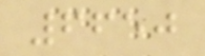6650
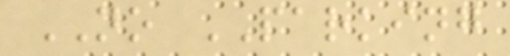NO PARKING
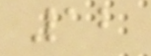12
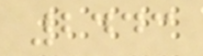2443
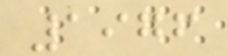1976
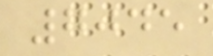7045
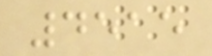4515
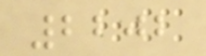2202
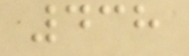438
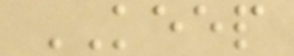KEEP
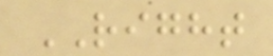RIGHT
